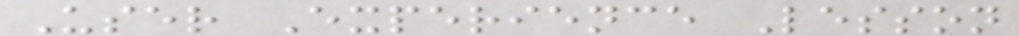User Experience Lesson
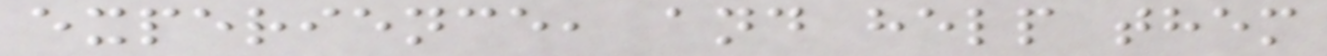experience, and help them
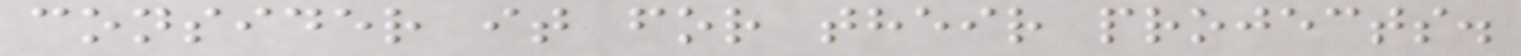consider it for their projects.
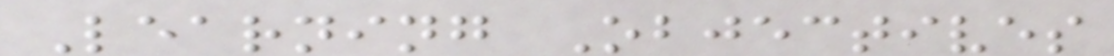Learning Objectives
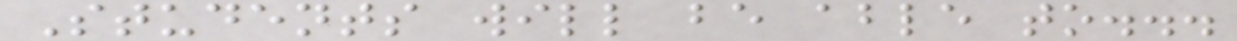Students will be able to...
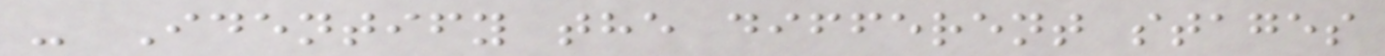- Identify the different stages
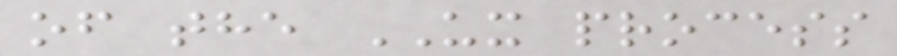of the UX process
